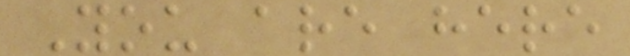You are here
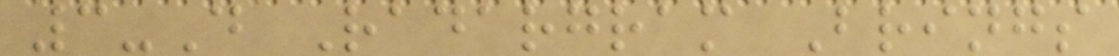3-D Radargram Brings
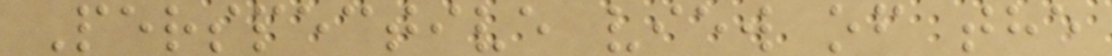Perspective view of the
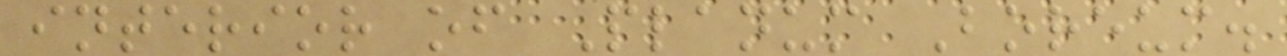interior of Planum Boreum.
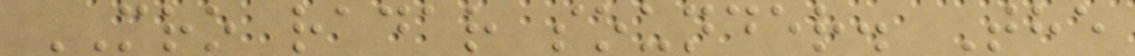MRO radar sounder. The
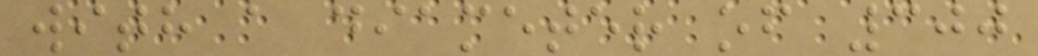with a diameter of 300
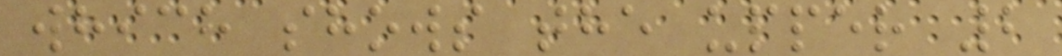which shows the upper 2
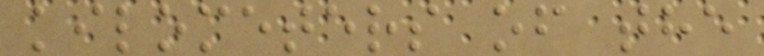kilometers of the
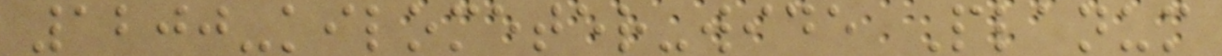1200-kilometer-wide Planum
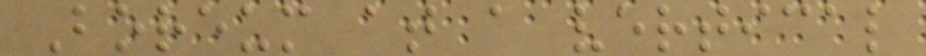Boreum at a vertical
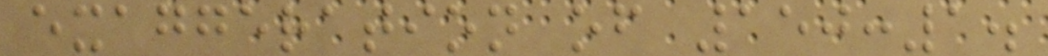exaggeration of 150:1.
